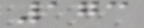173
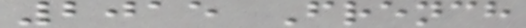2015 French
